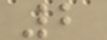2
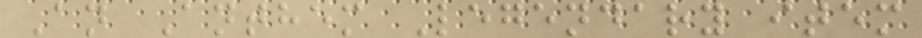An Anthem Legendary item
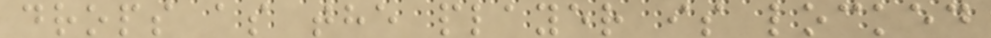drops as the player is locked
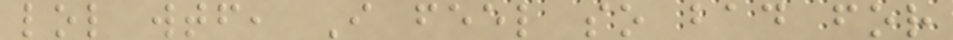lol wtf, I feel so bad for
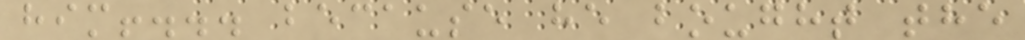him!... because he bought the
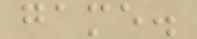game.
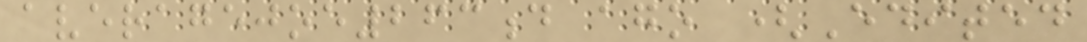averagejoe263d ago (Edited
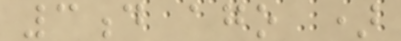3d ago )
